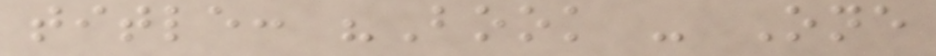title: "Book - One
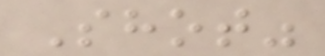Shot"
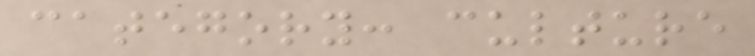category: culture
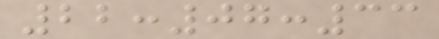22:07:33
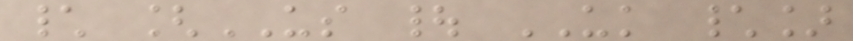\ [US | UK \]
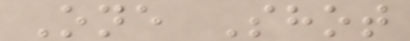One Shot
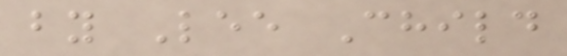by Lee Child
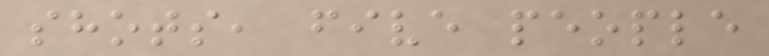shots, five people
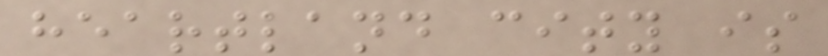heartland city is
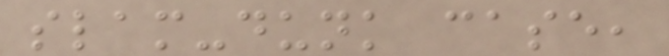slam-dunk case,
